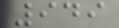949
